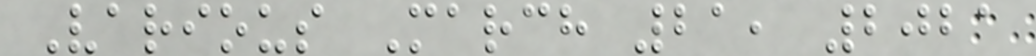Various March 21, 2021
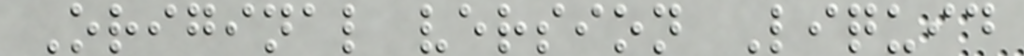Original version Liquid
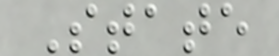State
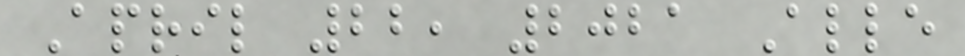April 22, 2021 Alle
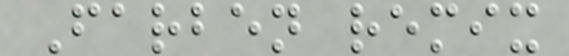Farben remix
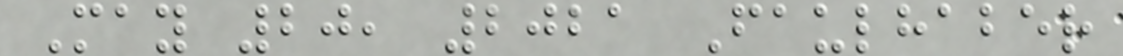May 20, 2021 Faulhaber
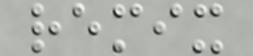remix
